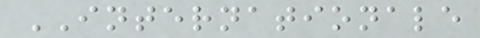INTERNATIONALE
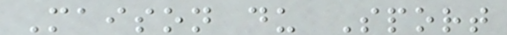Maison du Sport
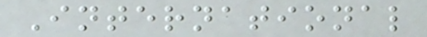International
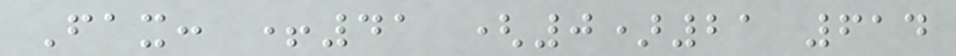Fax: +41 (0)21 614
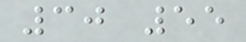30 55
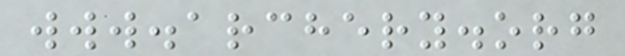www.archery.org
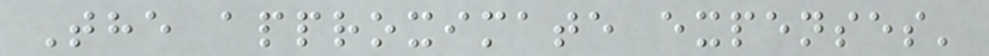The approximate expenses'
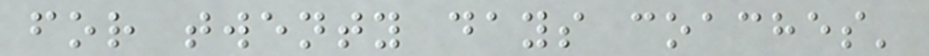for twenty days coaches'
